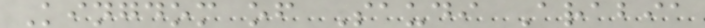Kingdom of Saudi Arabia
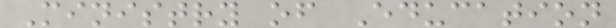Ministry of Education
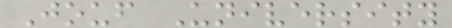Jouf University
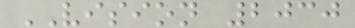VISION 2030
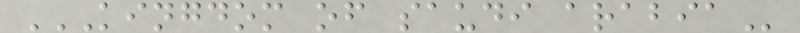KINGDOM OF SAUDI ARABIA
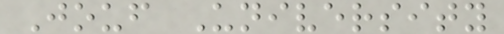Jouf University
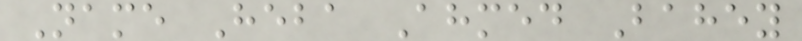Name Heba Ahmed Bahey
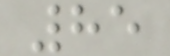85
